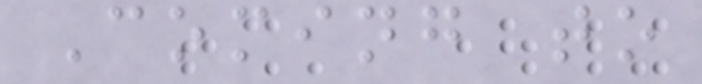Coming to
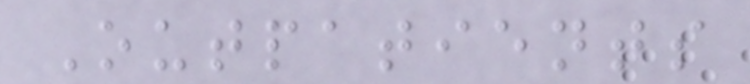Outpatients
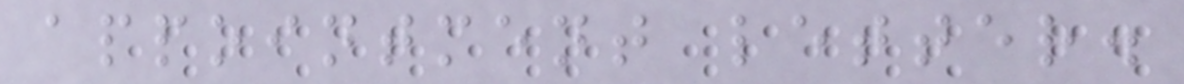appointment letter.
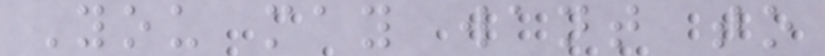You may want to
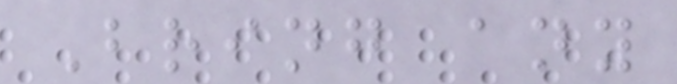Bring any
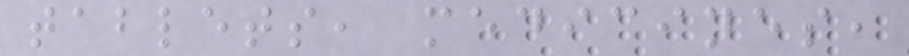tablets, medicines,
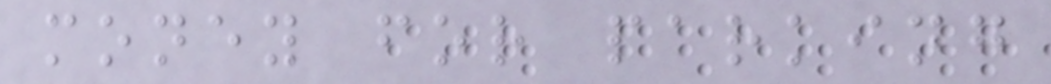money for parking
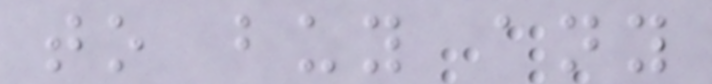to buy any
